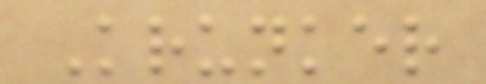Krunker
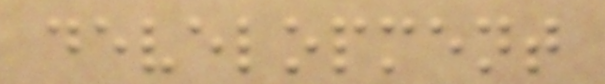development
